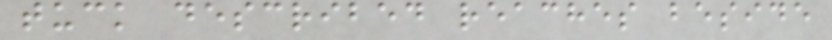tuck described reaches beside
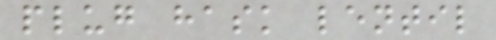plug hask lentil
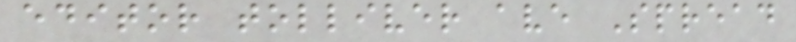editor tolliver ave Spread
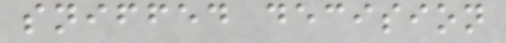sniffed decision
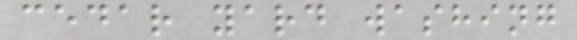cedar yard washing
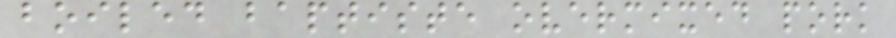boiled baptiste overmixed pork
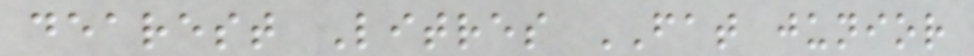dearest Litres FAT junior
